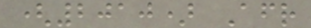(2010) Afr
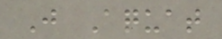J Aquat
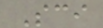Sci
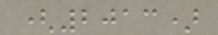(2013)
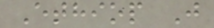Ethiop J
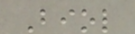Biol
